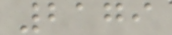2179
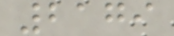2179
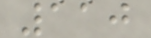110
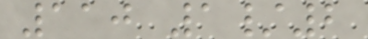110 1/2
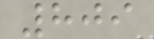809
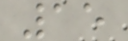15
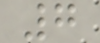7
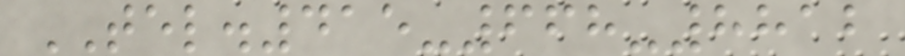TEL.415-668-8812
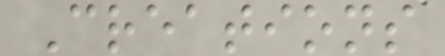Creations
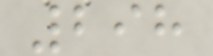298
